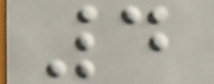4
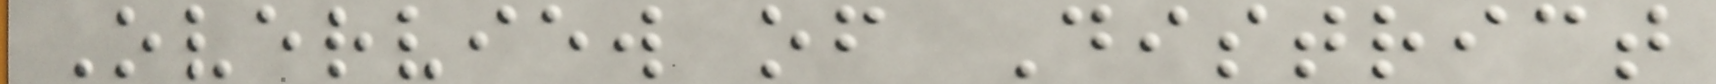Overview of District
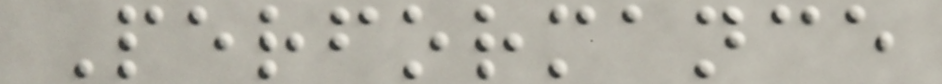Performance
